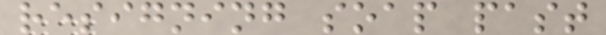resigning soap past
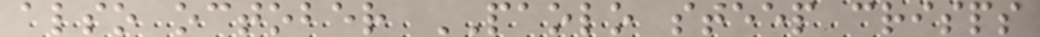also october PAOLO steep crisps
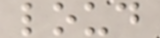loud
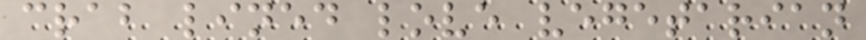crab lined love vegetarian
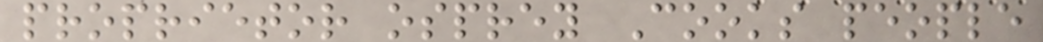proprietor osprey Cooks people
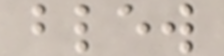blew
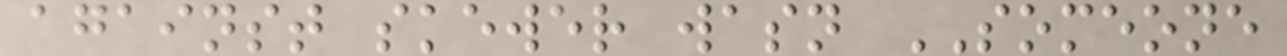against skewer wasn SOMEONE
